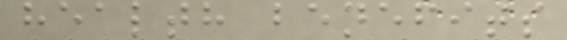health benefits
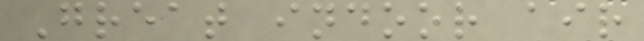Great indoor air
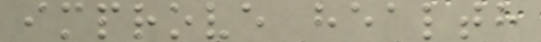improve health
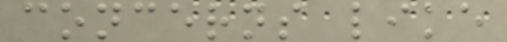concerns like
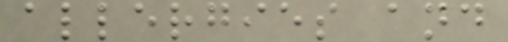allergies and
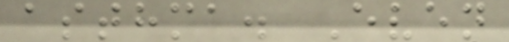asthma. Even
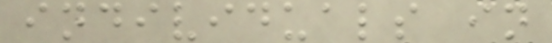individuals in
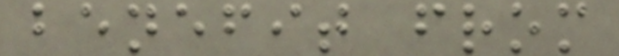benefit from
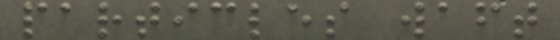particles waft
